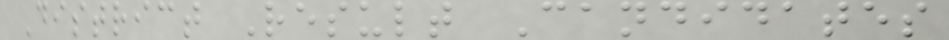District Result Candidates
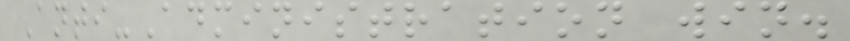Anti-Administration win.
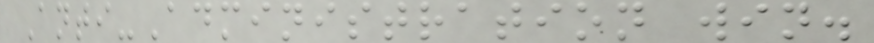Anti-Administration win.
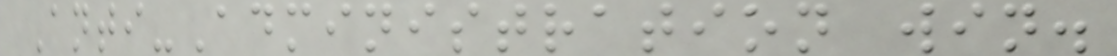Anti-Administration win.
